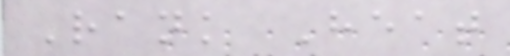Rank Heat
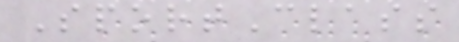SportClass
